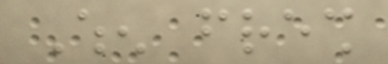When fresh
